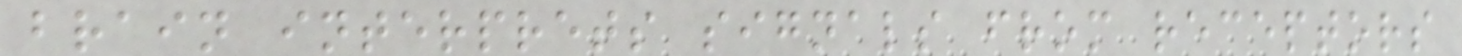brain interprets signals from receptors
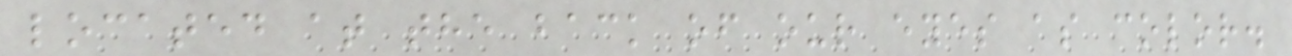located at the back of our eyes as color.
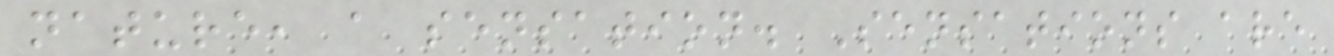nature, a sensation. Sensations are
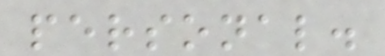personal.
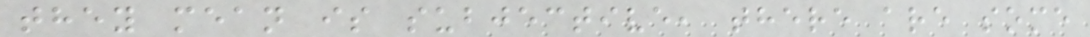they mean is subjective, there are some
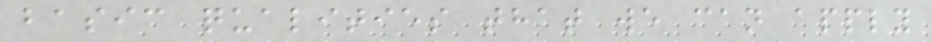basic qualities that we can apply
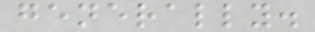generally.
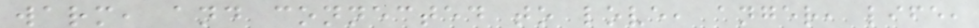warm, and connected to love, anger, life,
